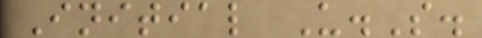Initial U.S.
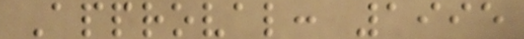Approval: 1995
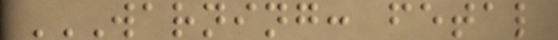WARNING: FETAL
